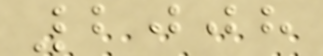2008
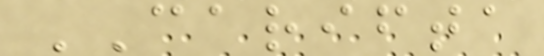CARIFTA
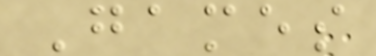Games
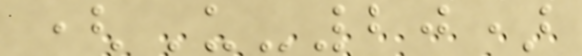(U-20)
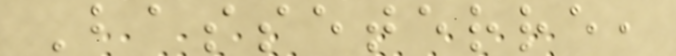Basseterre,
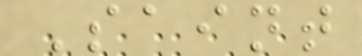Saint
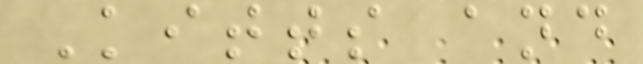Kitts and
